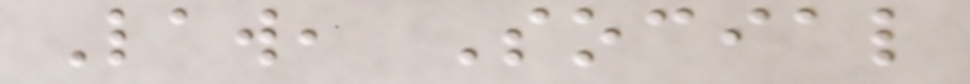Law, Social
